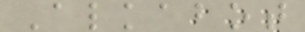Alkabot
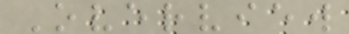Overview
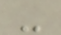-
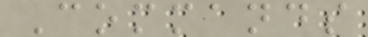Commands
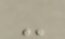-
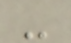-
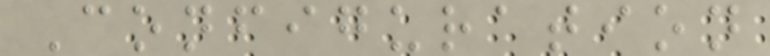Configuration
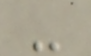-
